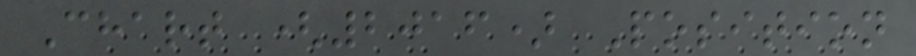Chart (2016) Position
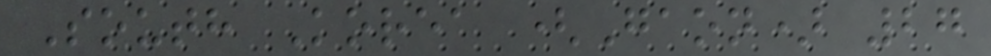South Korea (Gaon) 27
